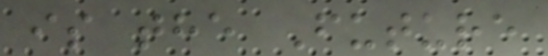is the Future
